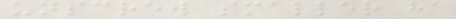unscrew smaller ha
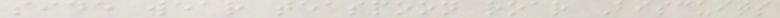side wear teaspoon roar Biscuits
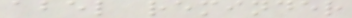abel reminder
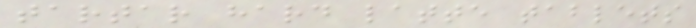tartar hard latte tablets
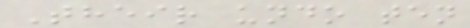Their undo ten
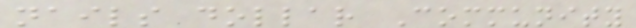nails dollar Community
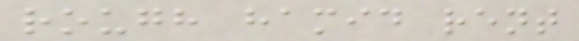rough hamid rent
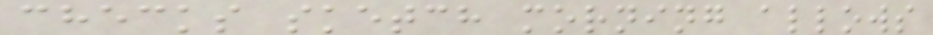checks sketch morning allows
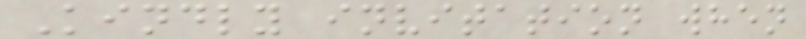Kindly invitation when
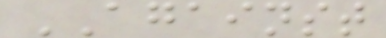AGAINST
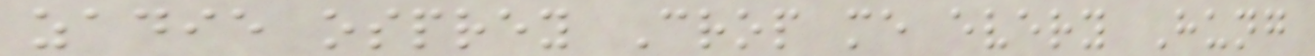zadie osprey Crop me every Hung
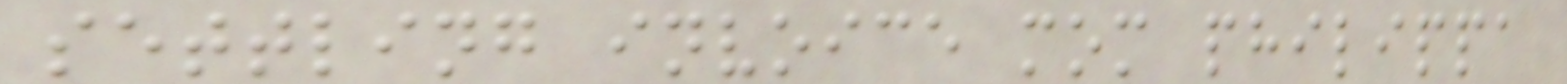settling invoice mom philippa
